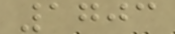1703
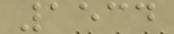1534
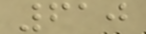610
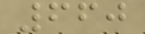660
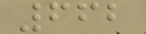662
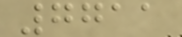7711
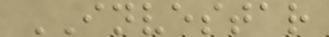INVESTAR
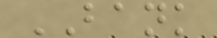BANK
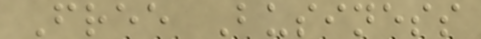Free Business
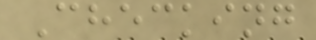Checking
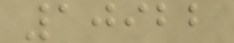10922
